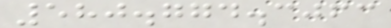580.774.3063
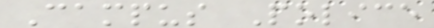Campus Police
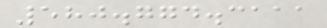580.774.3111
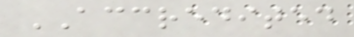ACCREDITED
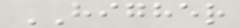HIGHER
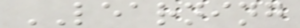LEARNING
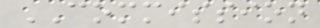COMMISSION
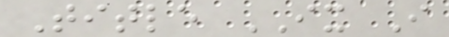Title IX I
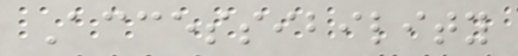Accessibility
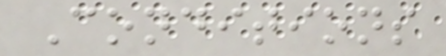Conditions
